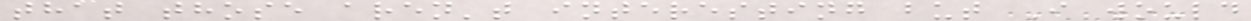that those aren't interesting but I would
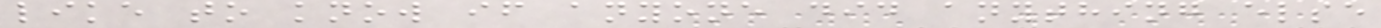like to know if anyone did anything else
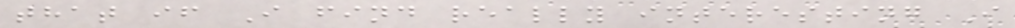that if I find really interesting I
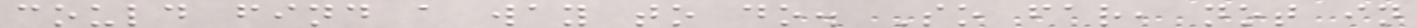could find a way to do. So far, not in
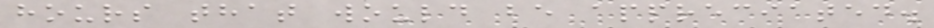hours that would be appreciated.
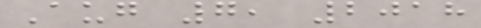Aug 7, 2018
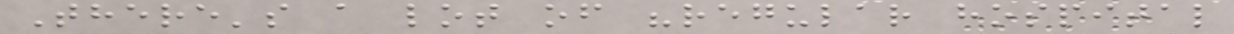There's a lot of "regular hospital
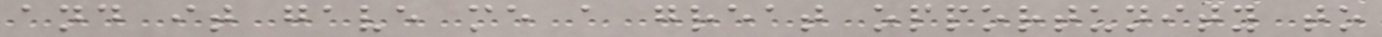and it gave me a great opportunity to
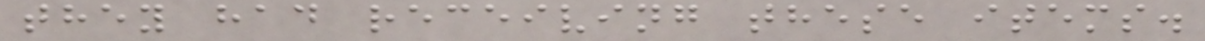they had receiving these items.
